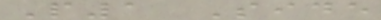P1 Side
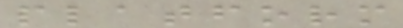platform
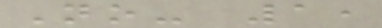No- 1,
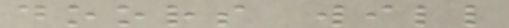doors will
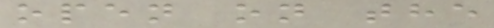open on the
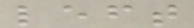left
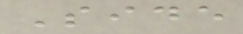Side
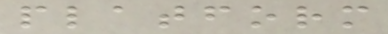platform
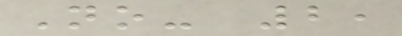No- 2,
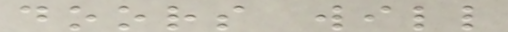doors will
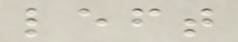left
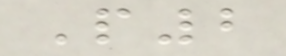P2
